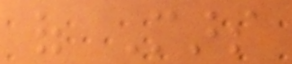of Mars
